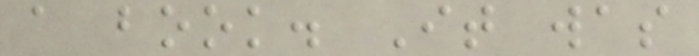a book. It was
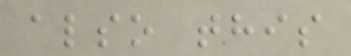also this
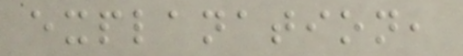explanation,
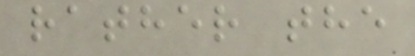rather the
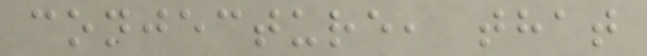conjecture, that
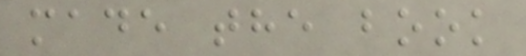made the book
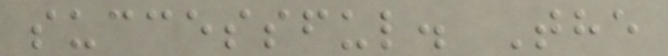successful. The
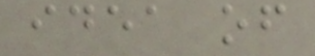idea of
